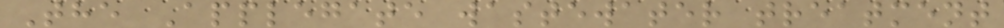The Applegate wastewater treatment
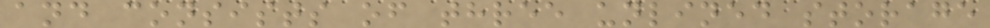and consists of three unlined storage
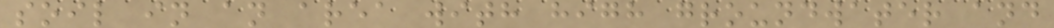soil in an area with high groundwater and
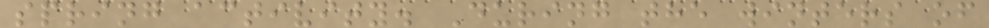spring activity. During the winters of
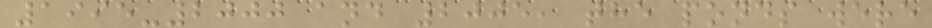1995-2000 and 2005, the ponds were
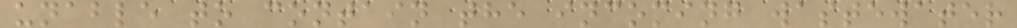unable to contain the incoming wastewater
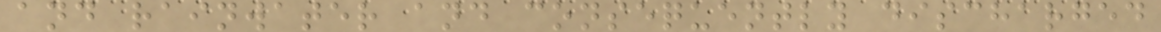and rainwater and consequently discharged
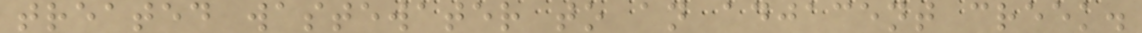treated wastewater to an adjacent creek.
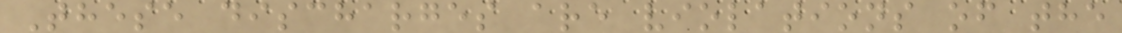These discharges are violations of the
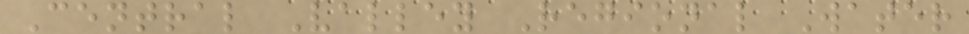Central Valley Regional Water
